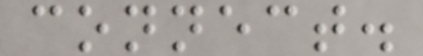connect.
